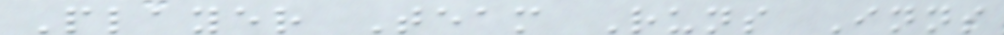Player Team Runs Inns
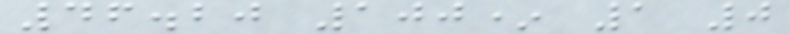46.20 100* 1 0
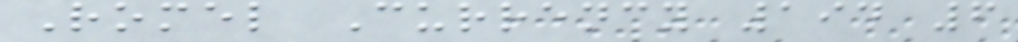Romel Currency 194 6
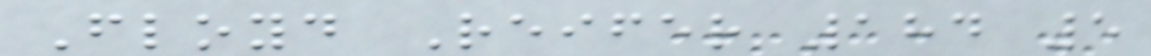Floyd Reifer 184 5
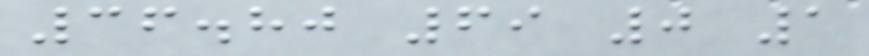36.80 69 0 1
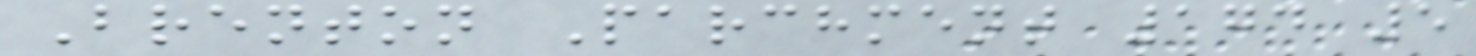Brenton Parchment 174 5
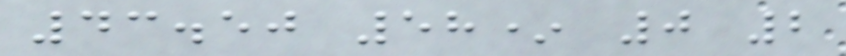43.50 58* 0 2
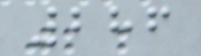286
